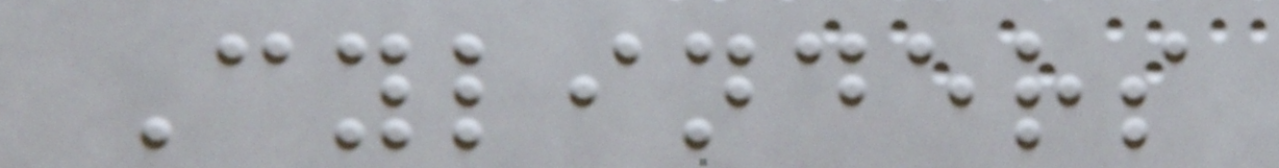Cylinders
